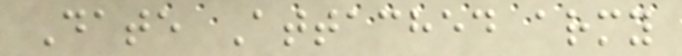Date Attached army
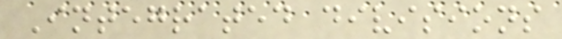Integrated divisions
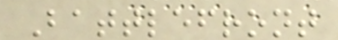Battlefront
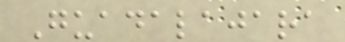Guadalajara
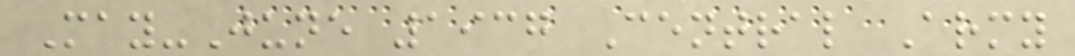May-June 1937 Central Army
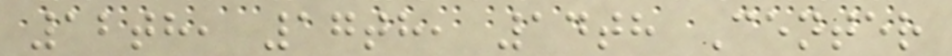12th, 17th, 14th Center
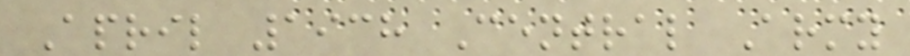April 1938 Central Army
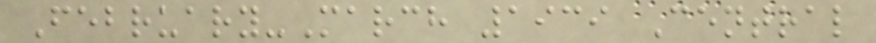February-March 1939 Central
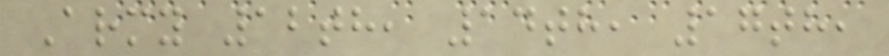Army 12th, 14th, 17th,
